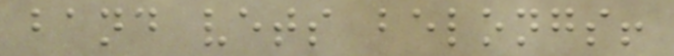band vets belongs!
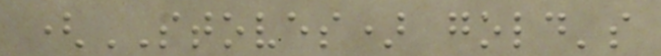(STOVES) gold's
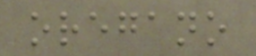oregano
